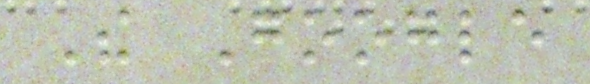The Google
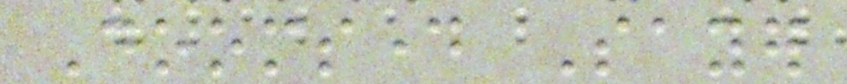Doomsday Sayer
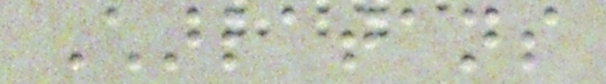Charlatans
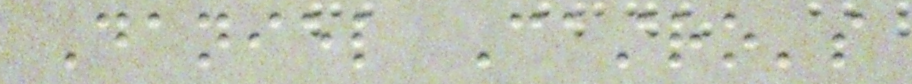Daniel Castro's
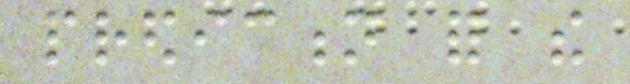prediction for the
